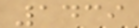1439
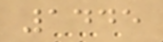1445
